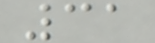31
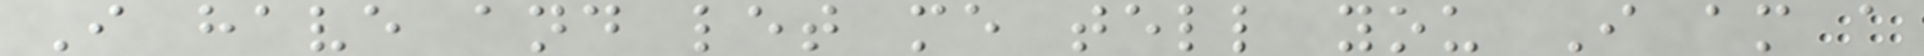I have and let me tell you I am a
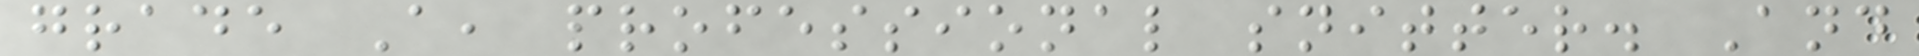grade A, professional snitter. And
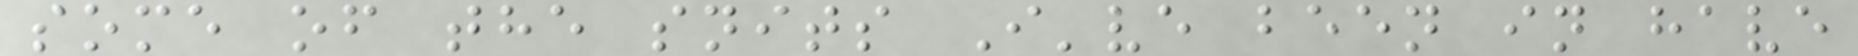some of the snits I've been in have
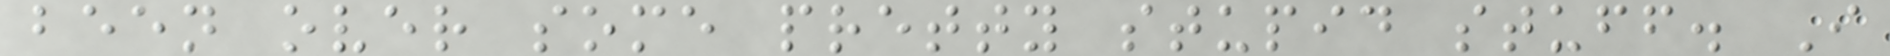been over some pretty stupid stuff. I
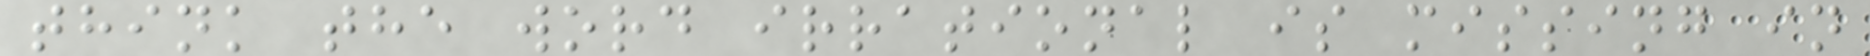think the word irrational is missing in
